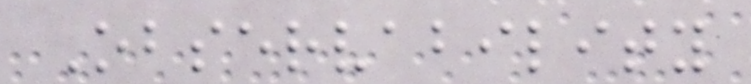Observability
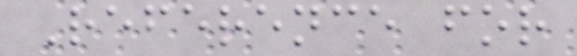Reference for
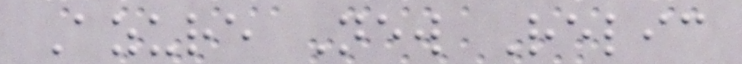Azure New Relic
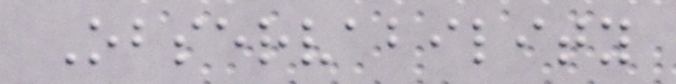Observability
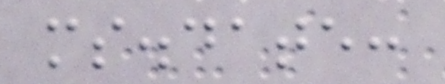ms.date:
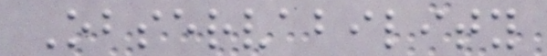Observability
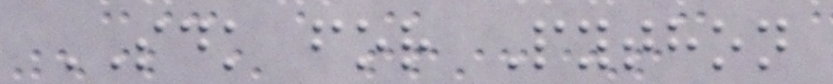SDK for Python
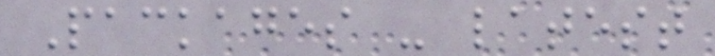Packages - latest
